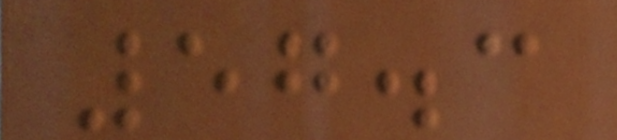57.3
